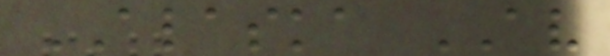ALASKA AV
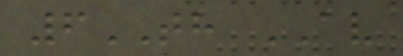6TH AV
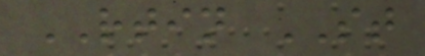RTIN ST
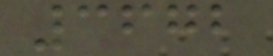3672
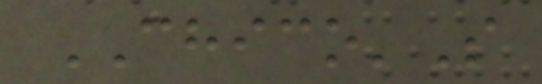CHICO'S
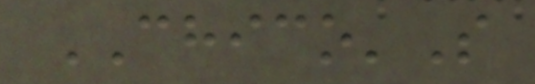CHICO'S
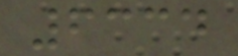6334
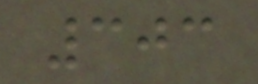303
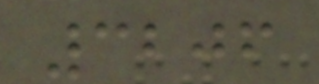3206
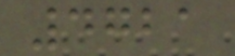4721
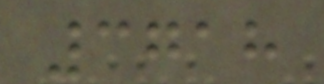3718
